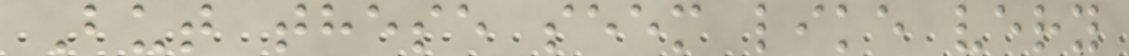But these seem like very
